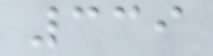339
